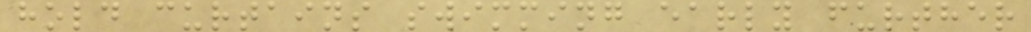hold curtains swimming early further
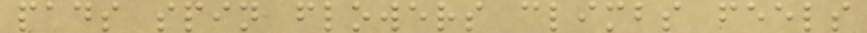pads spin flowers climbs feels
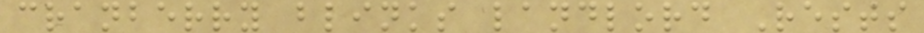cranberry blinks landlord Rests
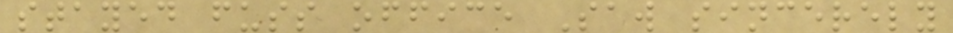stayed fuss office Saw sincerely
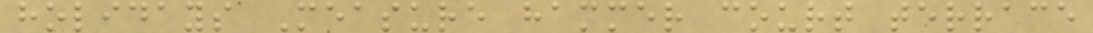holidays Measure hammer court terrace
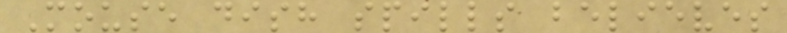Mouse dish spills believes
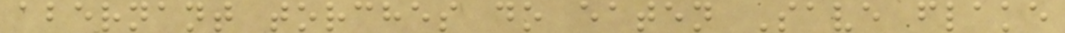abernant torches do eaten Save flake
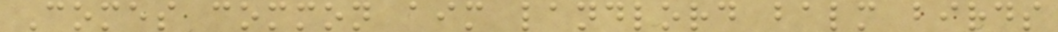Comes common aim landlord balm birds
